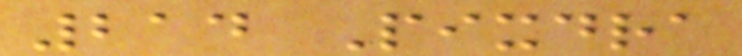214 Pixdra
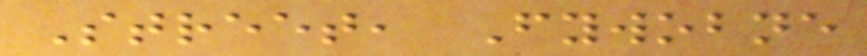Street, Fywobne
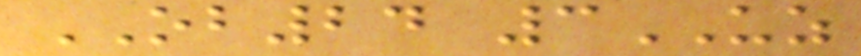OB24 3UZ
